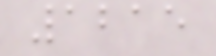1215
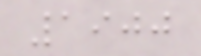1900
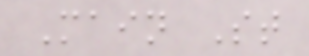Main St
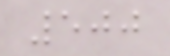500
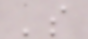's
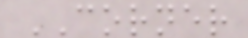CORNER
